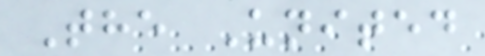The United
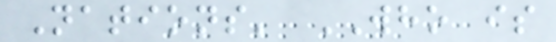Nations' WHO is
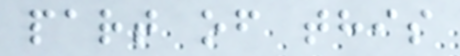part of this
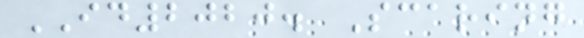ID2020. Scaring
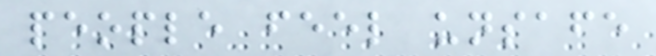people feel unsafe
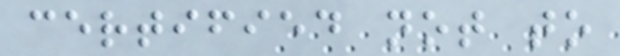certified not to
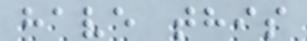have this
